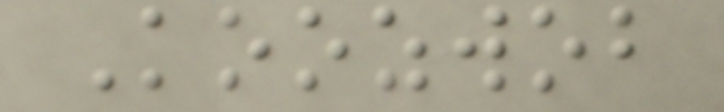Koozwob
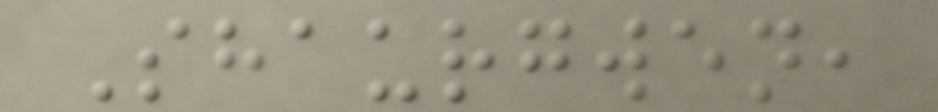Shaurgwen,
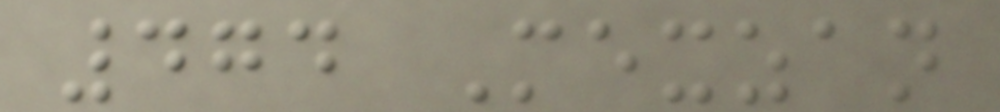474 Mexzan
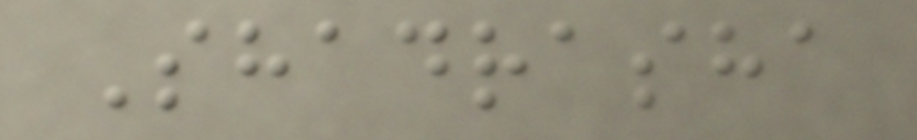Shadrasha
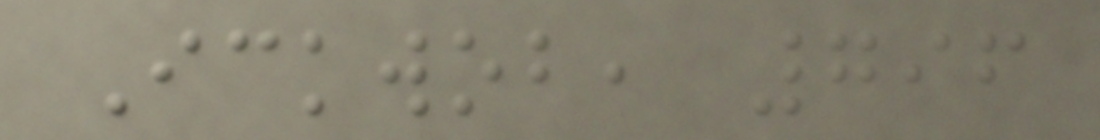Ickwob, 796
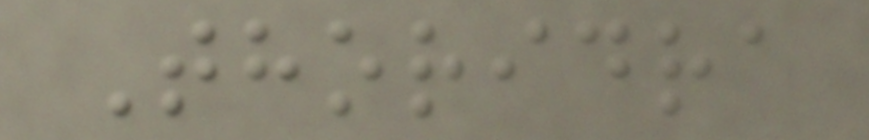Thoridra
